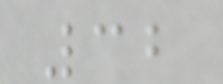32
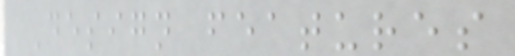Design features
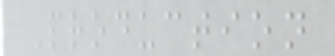Production
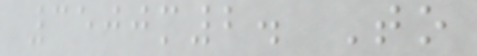3500m2. To
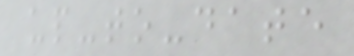up-to-date
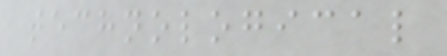technological
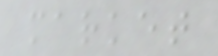market
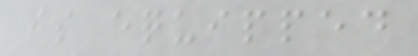is equipped
